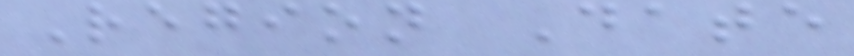Region Date
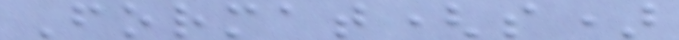Format(s)
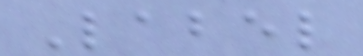Label
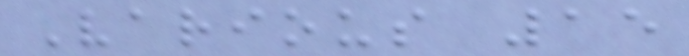Various 15
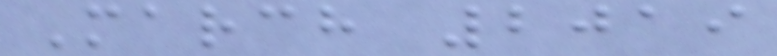March 2019
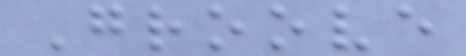Groove
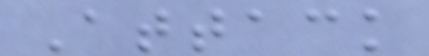Attack
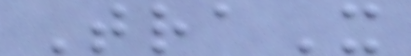TraX
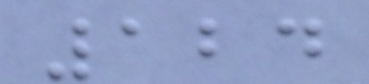124
